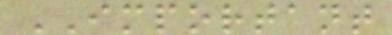IMPORTANT
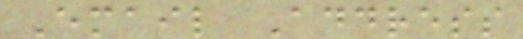Email Address
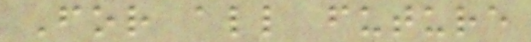For all future
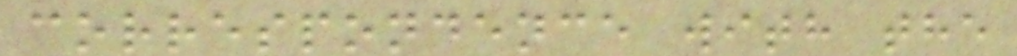correspondence with the
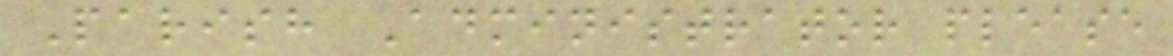Parish Administrator please
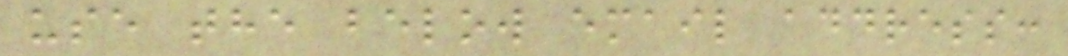use the below email address:
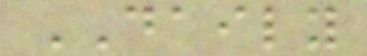DAILY
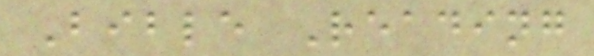Bible Reading
